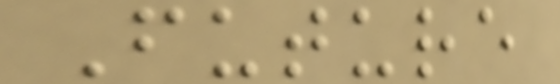Future
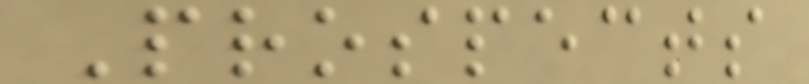Prospects
